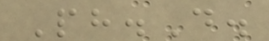Ph.D.
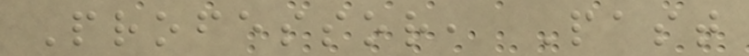Professor, Past
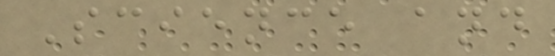Science and
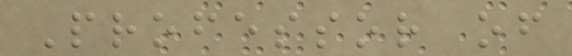Professor of
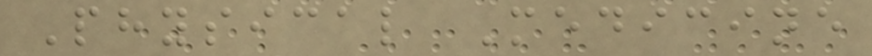Physical Medicine
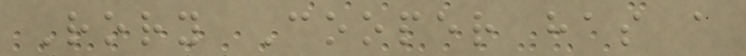Rory Cooper has a
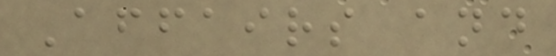Affairs and
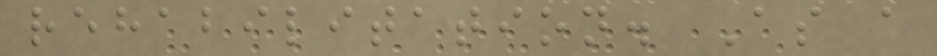rehabilitation. As a
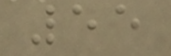55
